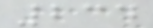234
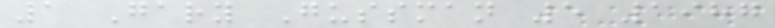1 Gary Gussman 5 1987
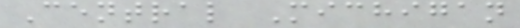Central Michigan
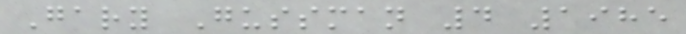Gary Gussman 4 1985
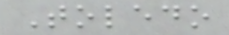Toledo
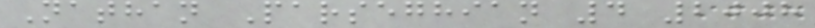Nathan Parseghian 4 2008
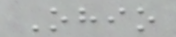Ohio
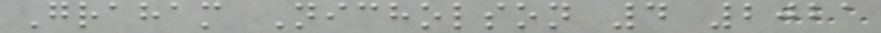Graham Nicholson 4 2021
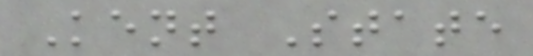Kent State
